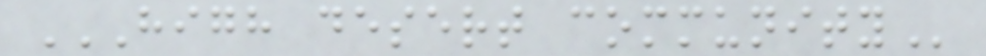HIGH DESERT COMMUNITY
